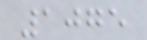1075
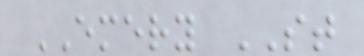EMERY ST
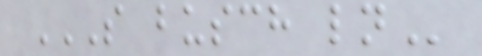S BUSCH LN
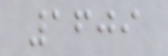1609
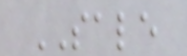SALE
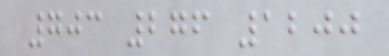703 276 1200
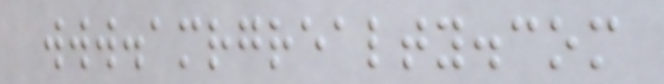www.amrgrealty.com
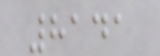8141
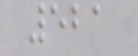521
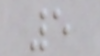5
